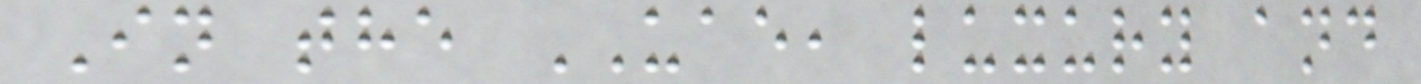In the UAE, luxury and
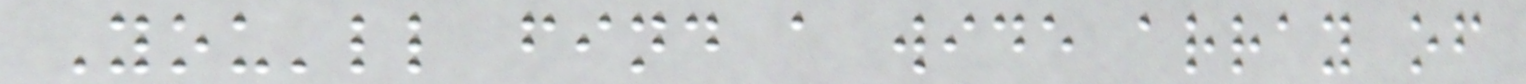You'll find a wide array of
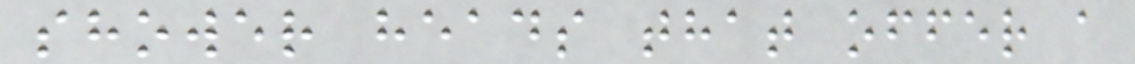shower heads that offer a
